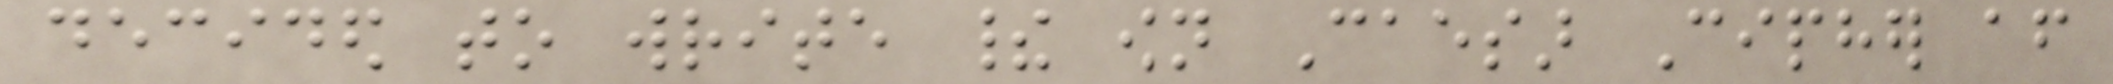decided to write their own Caesar Cipher after
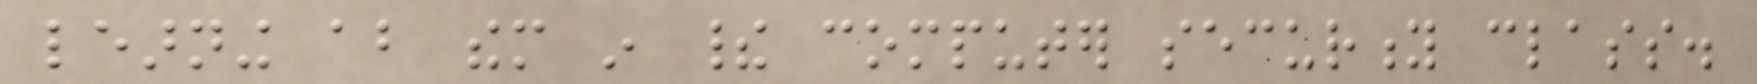learning about them in their computer security class.
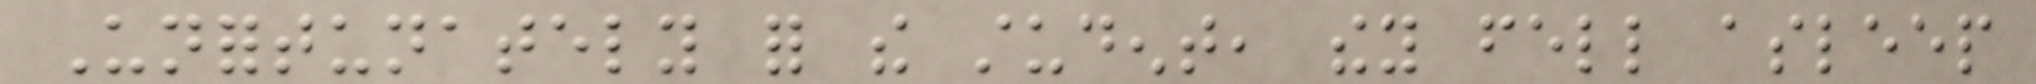Unfortunately for the student, they fell asleep
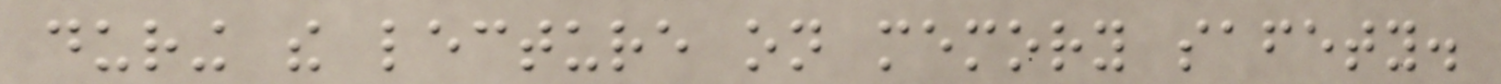during the lecture on memory safety.
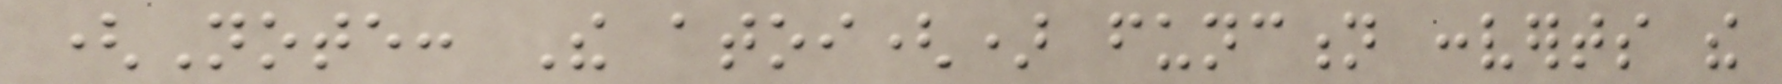(Note: The atoi() function converts the
